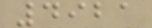4921
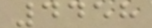4458
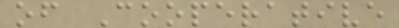of Cooperative
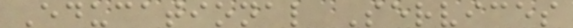Educational Services
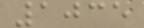1035
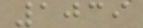1039
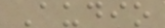Audio
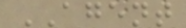AGENT
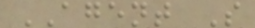AGENT S
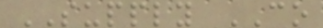SUPPLY CO
